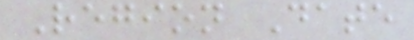Region Date
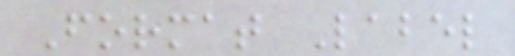Format Label
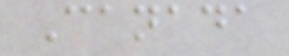Canada
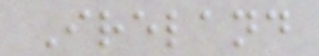Ireland
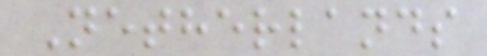Netherlands
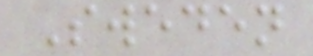Sweden
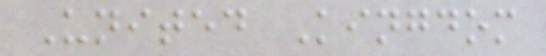United Kingdom
